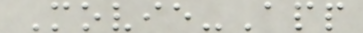Movie-App
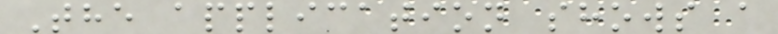The application shows a
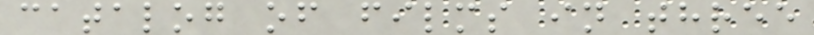catalog of films in three
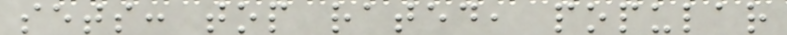sets: top rated, popular
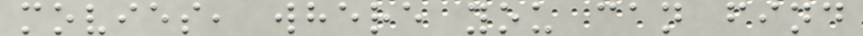movies, where you can find
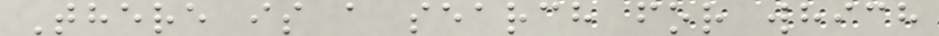There is a search for which
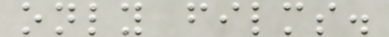only films.
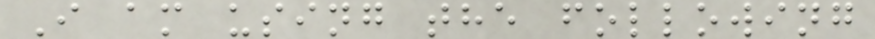I am using the following
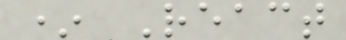* React
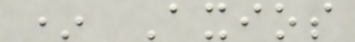* Axios
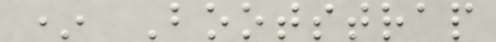* Bootstrap
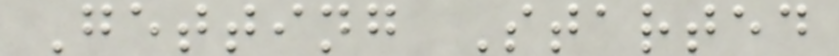Getting Started
